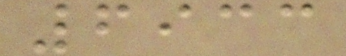6933
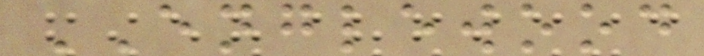ENGLEWOOD
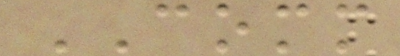COMM
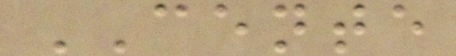CENTE
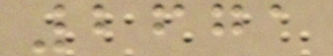2671
